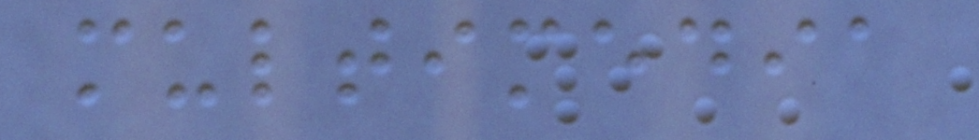multimedia
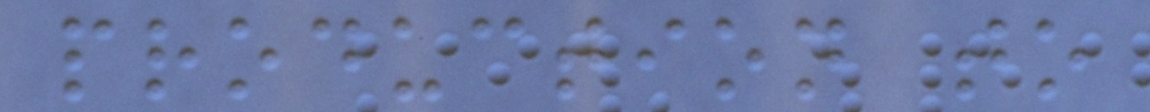production to
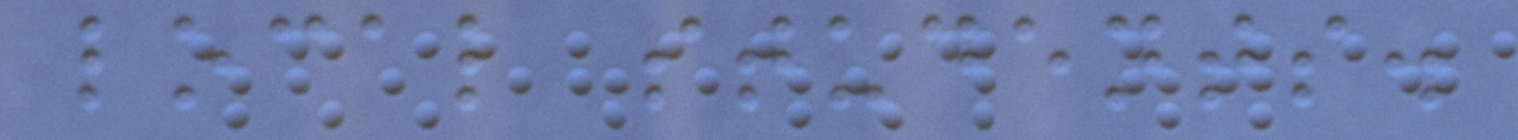local students.
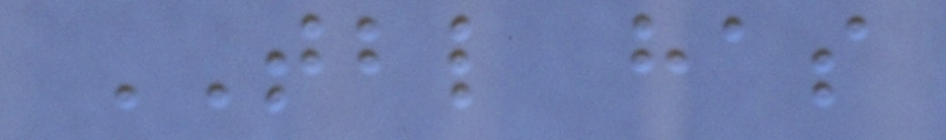TBL has
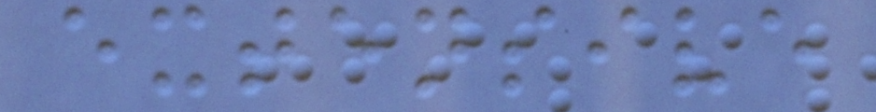extensive
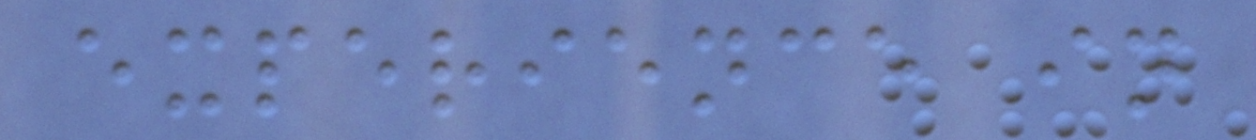experience in
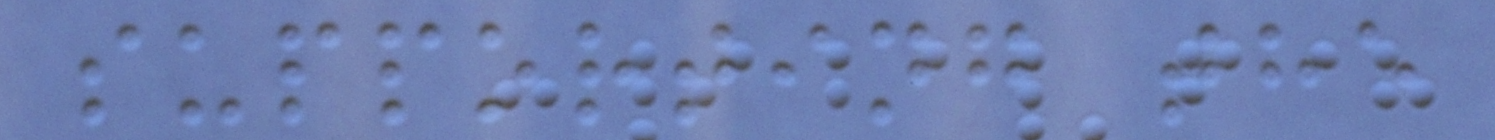supporting the
